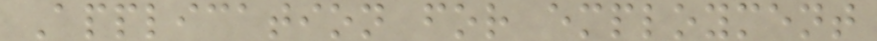Application for employment
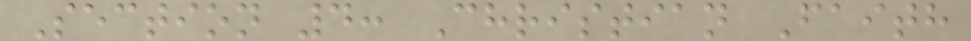Section 4: Christian Faith
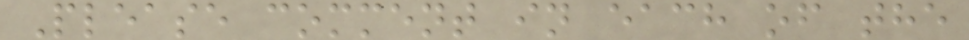Please comment in each of the
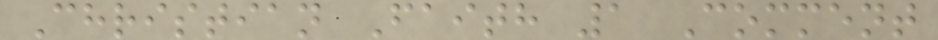Christian Faith 1 Comment
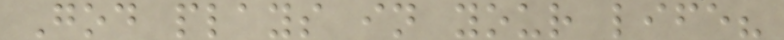God plays in your life?
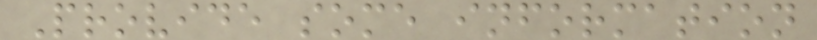Provide some information
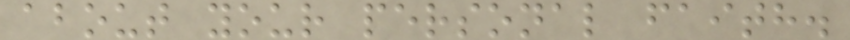about your personal faith.
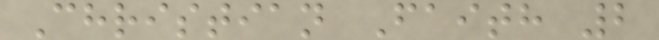Christian Faith 2
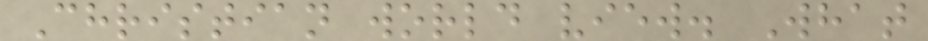Christian world view. What
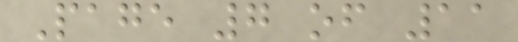Page 7 of 11
